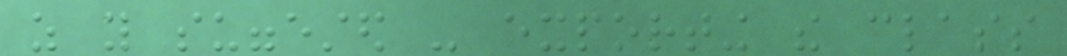as you suggested - exporting the class
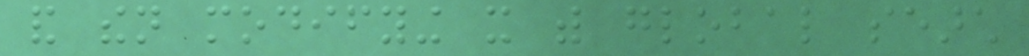and then modifying it with global search
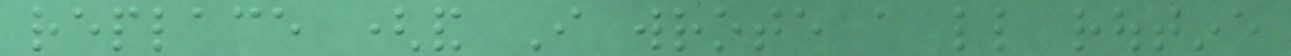replace (and I wrote a little routine
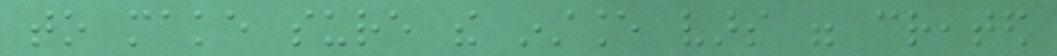to make sure the instance vars were created
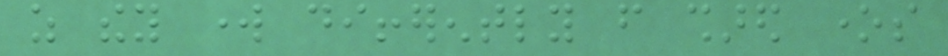as they work differently from shared ones
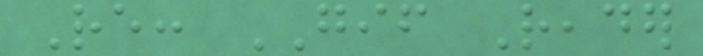Re: GIF Reader
